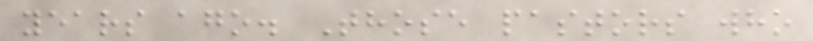years ago. Those pastors who
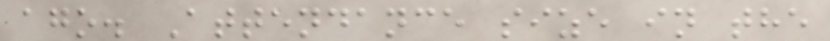ago. Attendance size in the
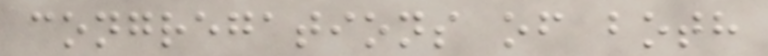congregations of both
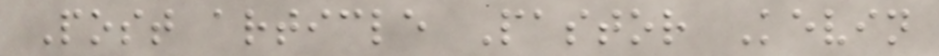Post article Pastor Kevin
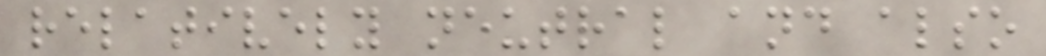relatively neutral and also
